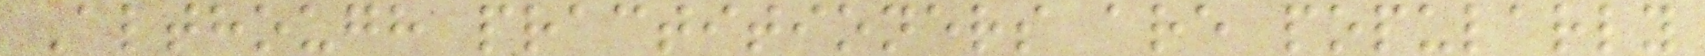Although practitioners are popularly
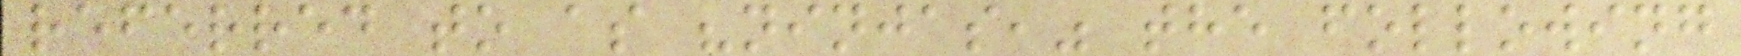referred to as "ninjas," the following
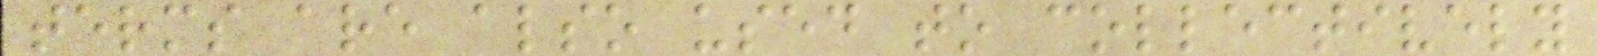terms are also used to collectively
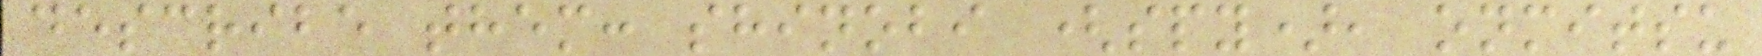describe them: shinobi (spy), onmitsu
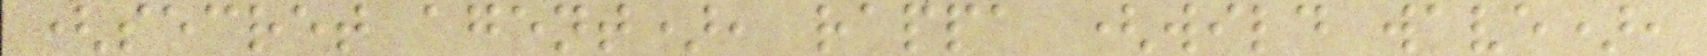(secret agent), rappa (wild wave),
